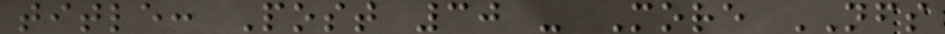title: Post 30 - More NFS
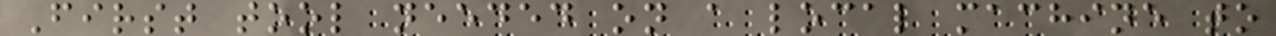First tool needed on a local machine to
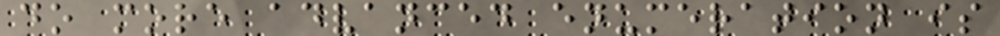do more advanced enumeration is
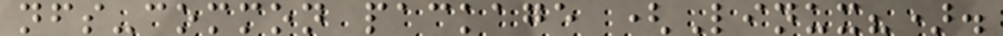nfs-common package (Linux?).
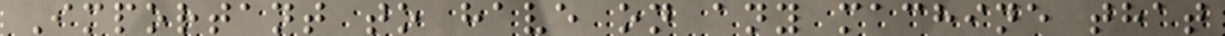Important to have on any machine that
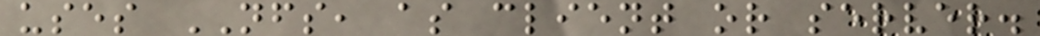uses NFS, as client or server.
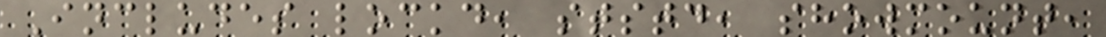Includes lockd, ststd, showmount,
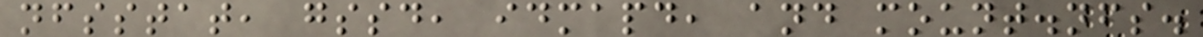nfsstat, gssd, idmapd, and mount.nfs.
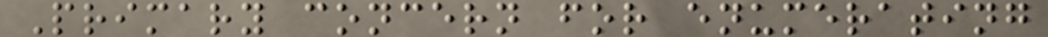Primary concern for enumerating
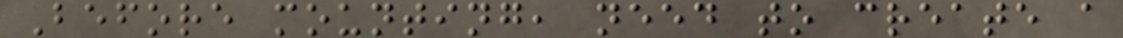Before mounting, need to create a
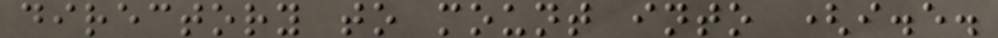directory to mount into (i.e.
